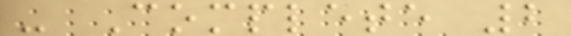- Complete 2
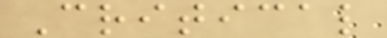Critical
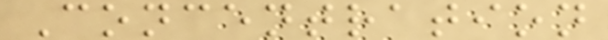Concentration
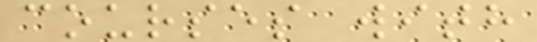courses with
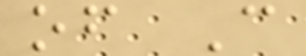of C
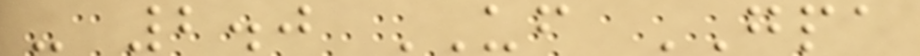- 2.0 UF GPA
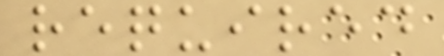required
